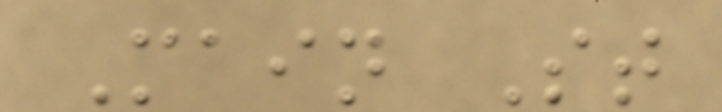Main St
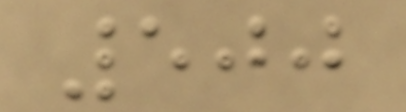500
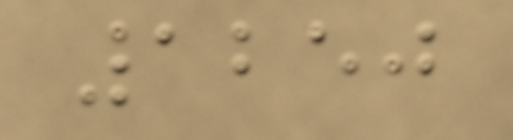1250
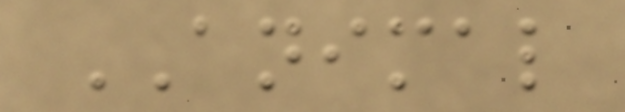ANIMAL
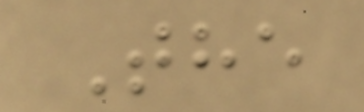The
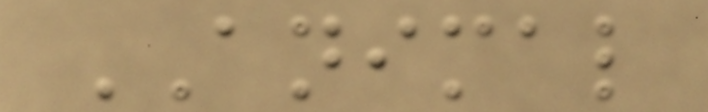ANIMAL
